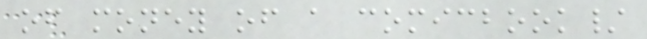of money of a comicbook/
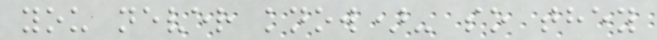you never know)- so they
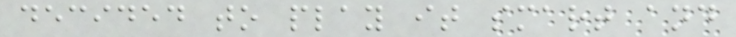decided to play it smart and
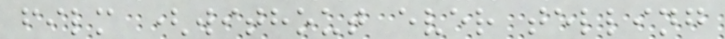film (without ever telling
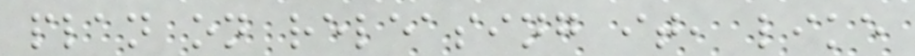plan on releasing it, like
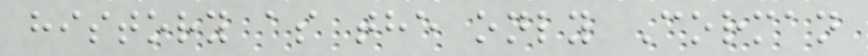history as the only Corman
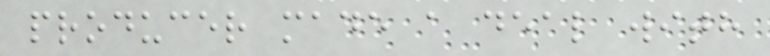producer made a deal with
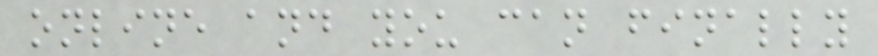online and you can finally
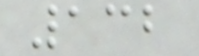132
